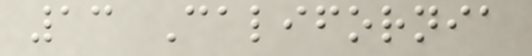13 California
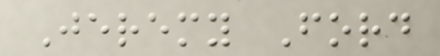Jeremy Ford
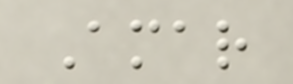Amar
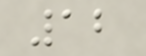12
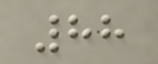88
